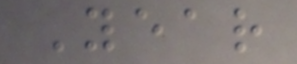Year
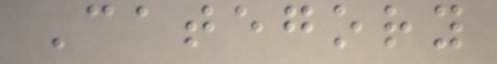Category
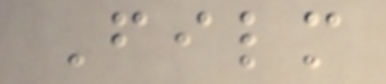Film
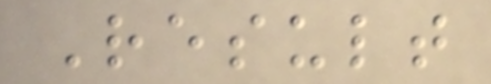Result
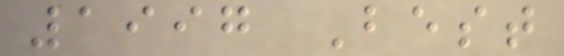1997 Best
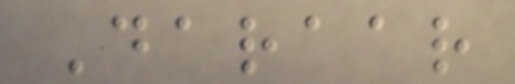Daraar
